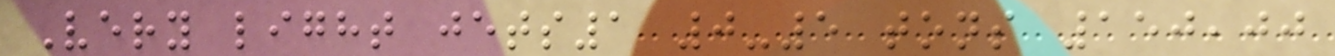Very light jets1 0-5 tons 150,00
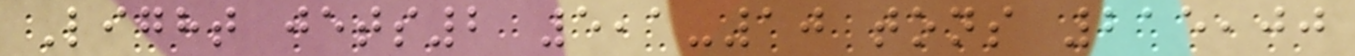Light jets2 5,1-10 tons 215,00
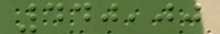440,00
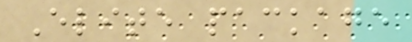Elite package
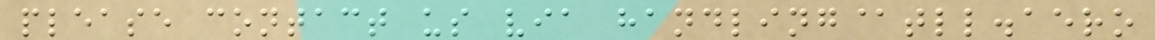please contact us via handling@tll.aero
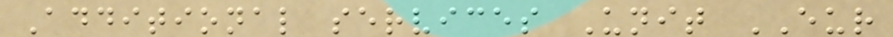Additional services Unit EUR
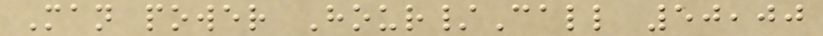Man power Hour/Call 50,00
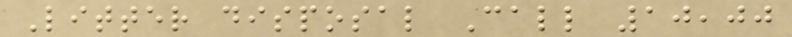Litter disposal Call 10,00
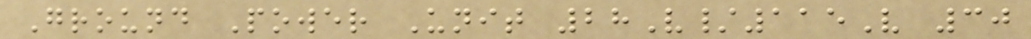Ground Power Unit 28V/115V 30
